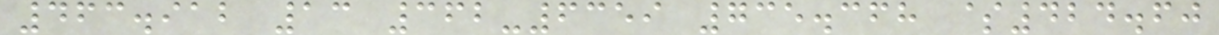463.912 13 362-6359 735.368 $424.60
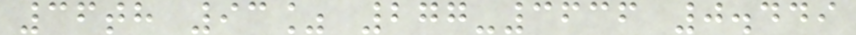36th 93% 277-3636 0.449
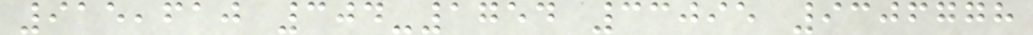915,610 304-1754 33095 9306778
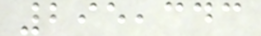295,343
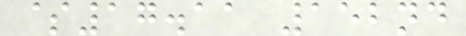$17.11 152nd
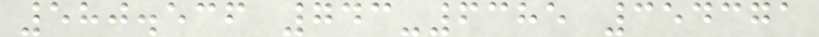580.536 743-6385 354371
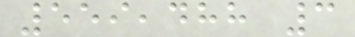559,488 3
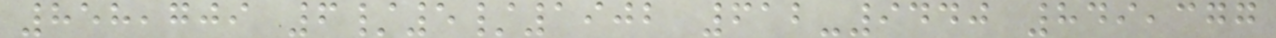858,709 6/5/1902 612-9440 849,377
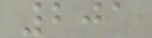201
